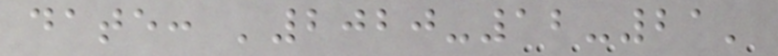date: '2020-12-21'
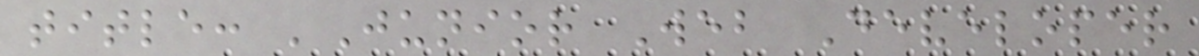title: 'Junior Web Developer
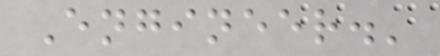Engineer.'
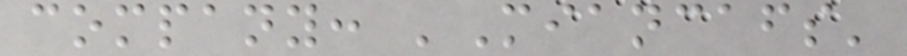company: 'Miancafs'
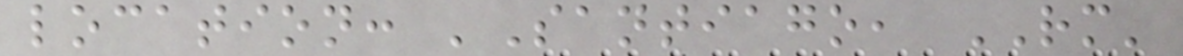location: 'Santiago, RM'
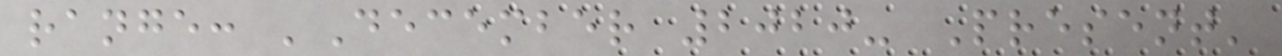range: 'December 2020- Present'
